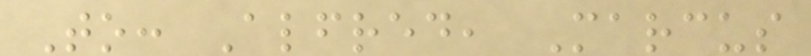To: Alfred, Marcus
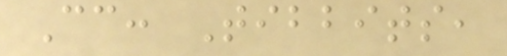Cc: Tibbits,
